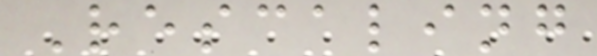Rescaling
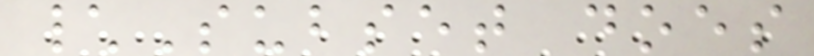\Subset does
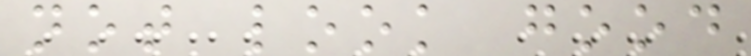not look good
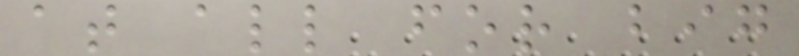at all for big
